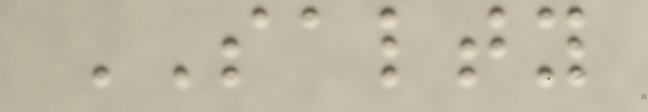SALTY
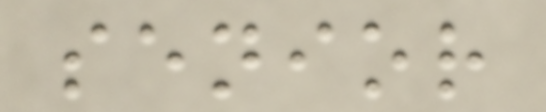senior
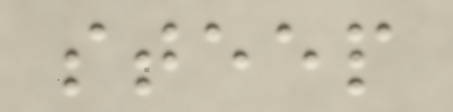steep
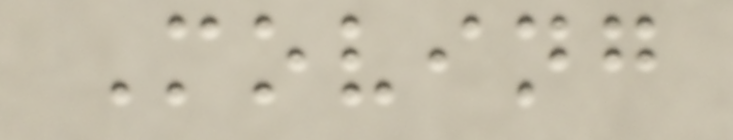Moving
